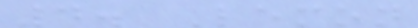4. Lemon
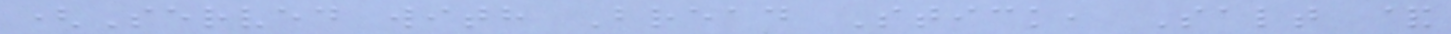(Served with Bread Stick, Salt &
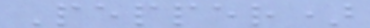Pepper)
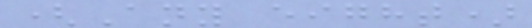(Any eight)
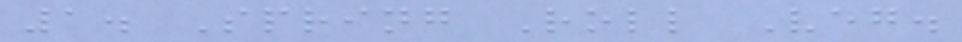1. Spring Roll Veg.
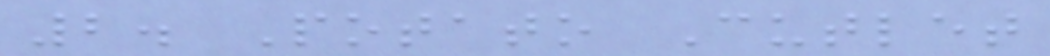2. Potato Cutlet
